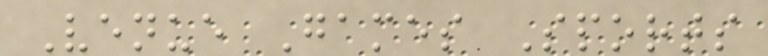Venue Games Sports
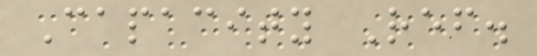Capacity Ref.
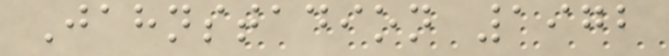Jahnstadion 1972
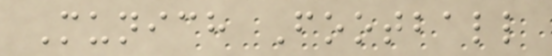Munich Football
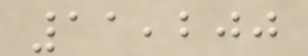11,200
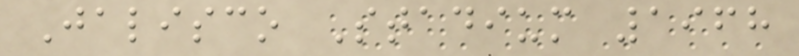Jalisco Stadium 1968
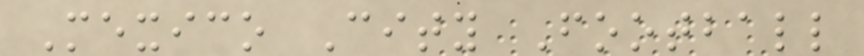Mexico City Football
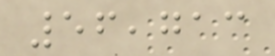56,713
